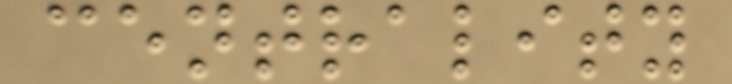centrality
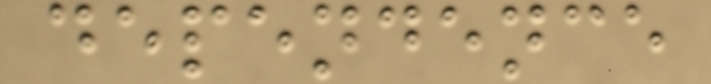dependence
